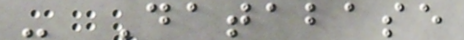- Database
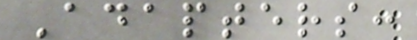Adapters:
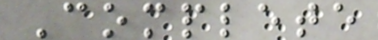Complete
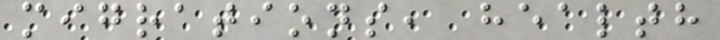migrations, health
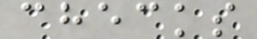checks
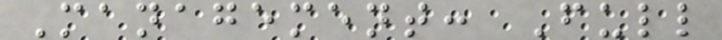Management: Full
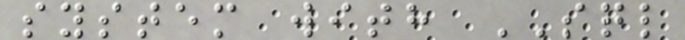system with SQL
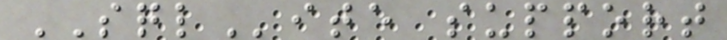SQLite support
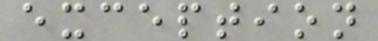exception
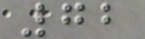72
